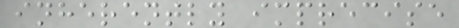inherently imprecise
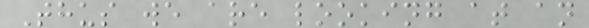Thus we are looking at an
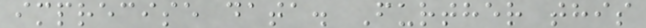imprecise data. Further this
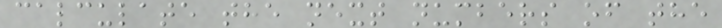calculate the next numbers of the
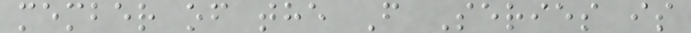member of the F Series is
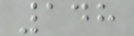148
